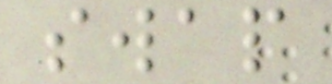swap
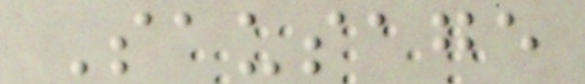Sausage
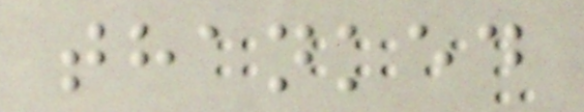thanked
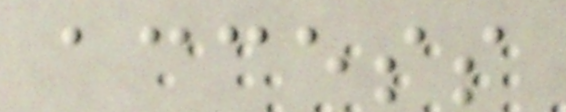access
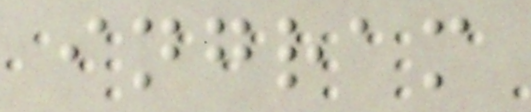ingram
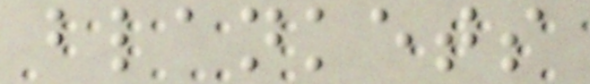blankets
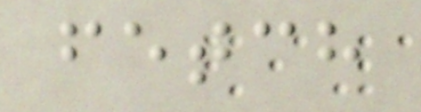fetch
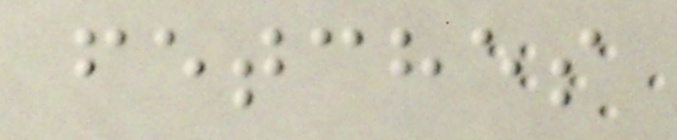fetches
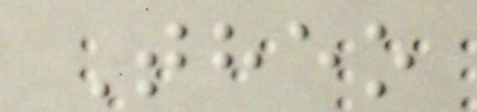Theo
